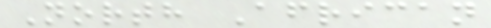North African
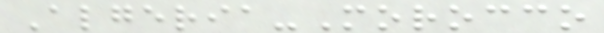Algeria-Morocco
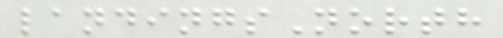landingsNorth
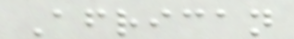African
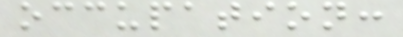occupation:
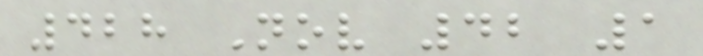428 Nov 42 1
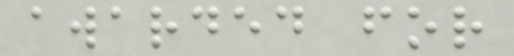awarded for
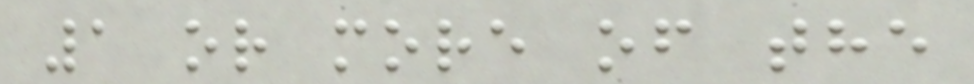1 or more of the
